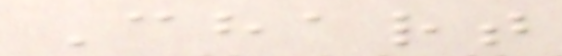Chart
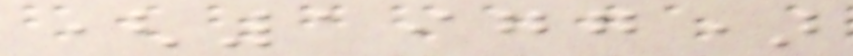(1977)
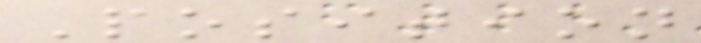Position
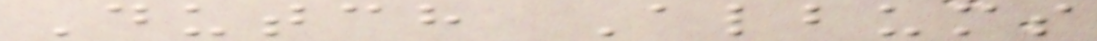Dutch Albums
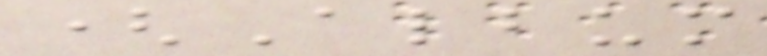(Album
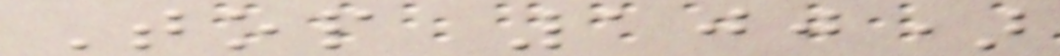Top 100)
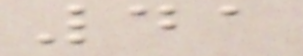41
